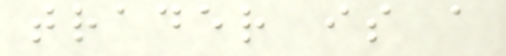trader is a
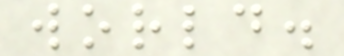world.
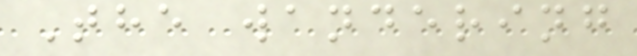The wandering
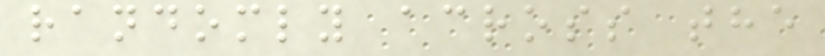randomly across the
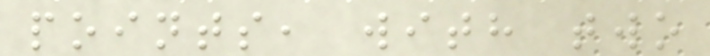points, with two
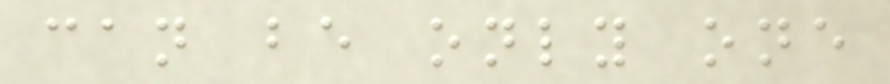can be only one
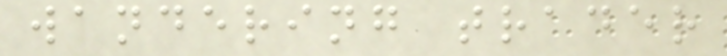wandering trader
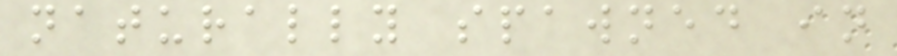naturally spawned in
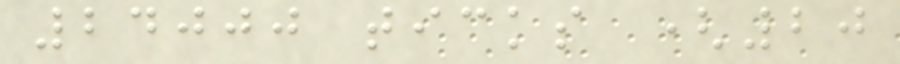24000 ticks (20
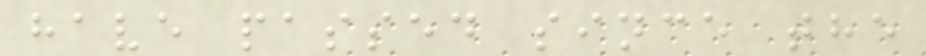have passed since the
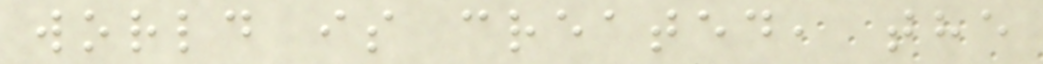world is created, the
